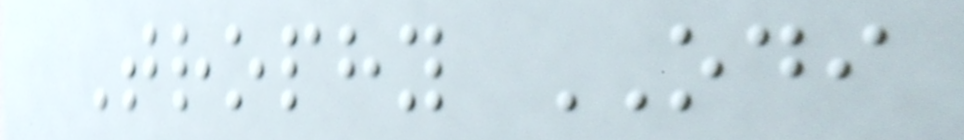Trophy ODI
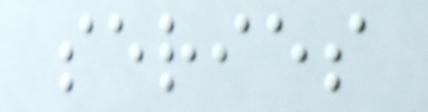series
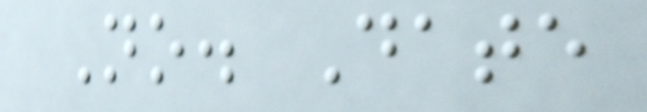No. Date
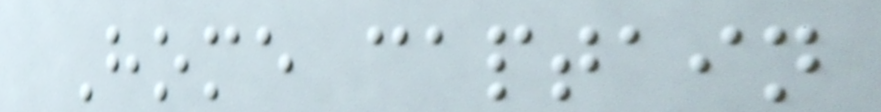Home captain
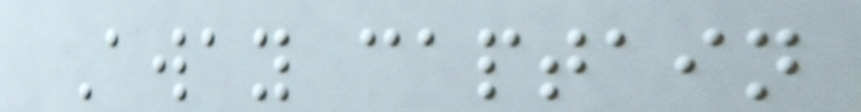Away captain
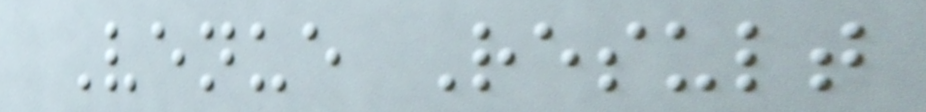Venue Result
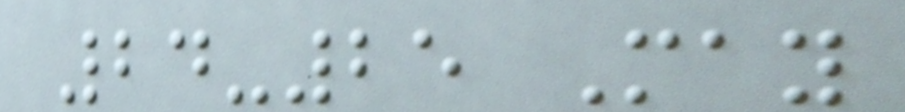24-25 May
